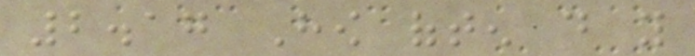2.17 How often do you
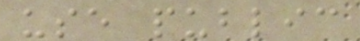use public
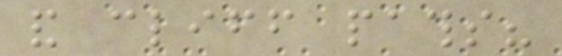and cliff paths?
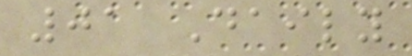01 Daily
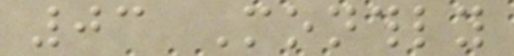03 Monthly
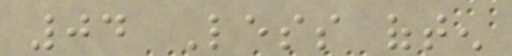04 Less often
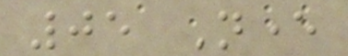05 Never
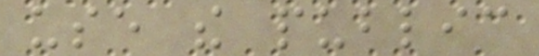use the public
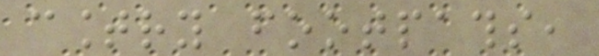country footpaths,
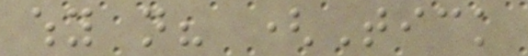why not? (Tick
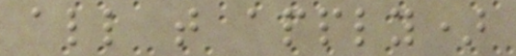all that apply)
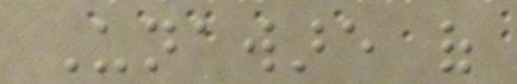Unaware of
